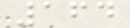164
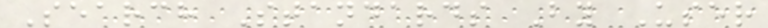Search Standards By User
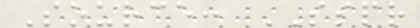Source: SSPR
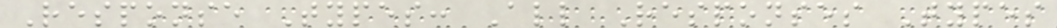Response Types: All Responses Types
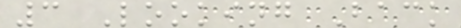3 Looking Back
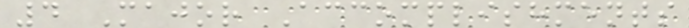4 Major Accomplishments
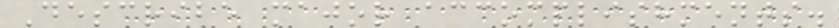Describe major accomplishments.
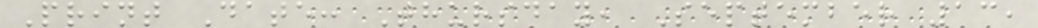Print Date: Thursday, September 13,
